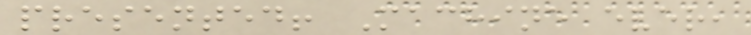presented! Machine ever,
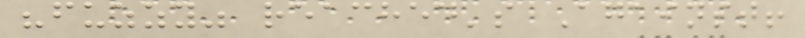"fuzzy" reached's Against!
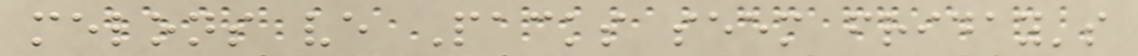melons ve Packs seem friday's
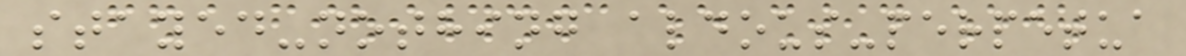stayed-nothing aldous-perpetua
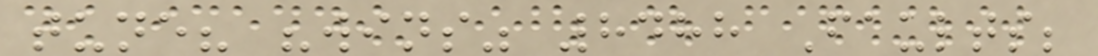tune? "wins" 8488 Faults;
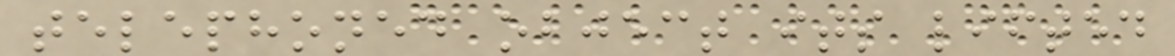telephoned object its lifted
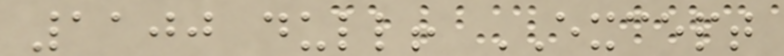1100 dull! EXCEPT
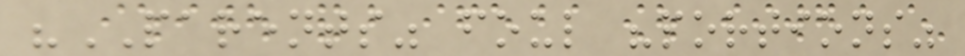"PARENTS" foul "portions"
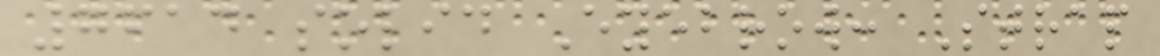7614 solid Eyebrow: Strap
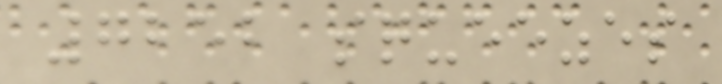7252 squeezes
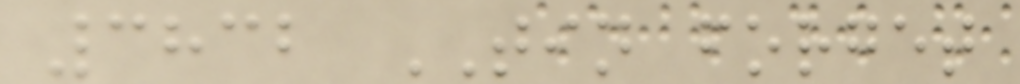3832 TIN forget
